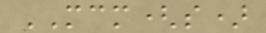MCM(s)
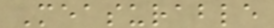Measurable
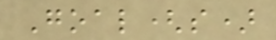Goal(s)
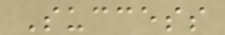Success
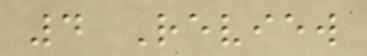4 Review
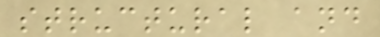structural and
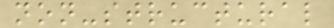non-structural
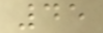45
